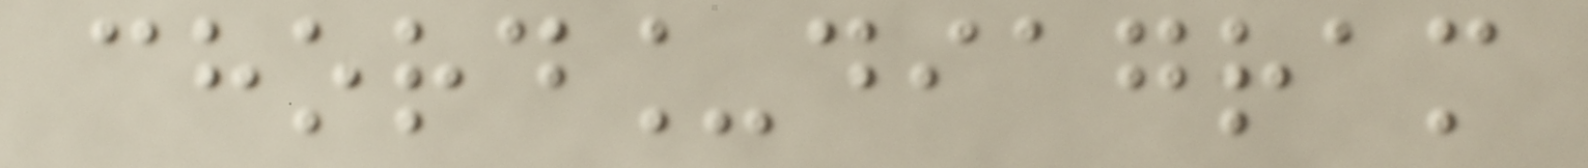chord_diagram
